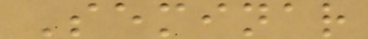Seminar
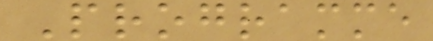Programme
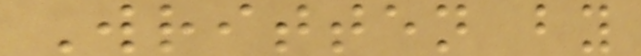Written by
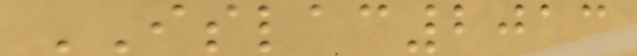ISLAC2013
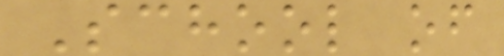School of
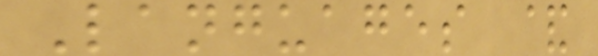Languages &
